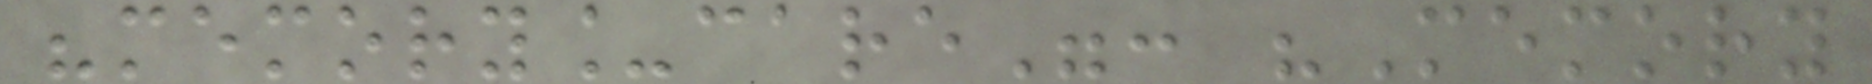"memory_care": "Memory
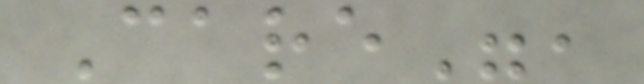Care",
